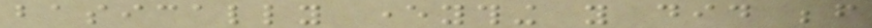basically everything you did before
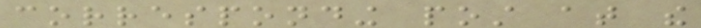corresponding post at the
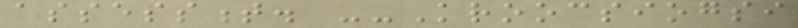assessment. --Kroocsiogsi
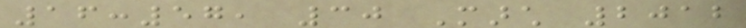16:57, 30 March 2012
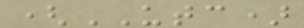(UTC)
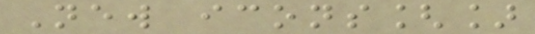New icons[]
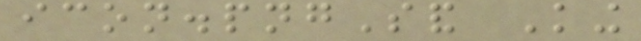icon.pngSand King
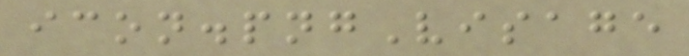icon.pngVisage
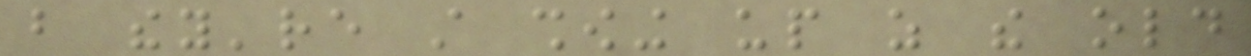but they're still showing up as the old
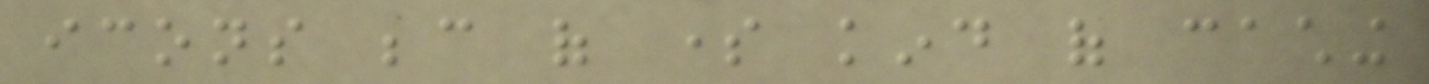icons because of some kind of caching
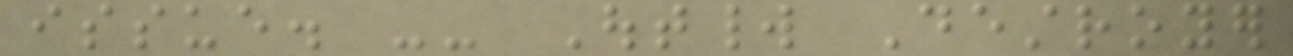issue. -- Outworld Destroyer
